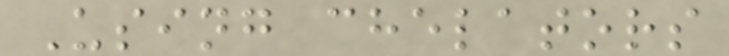Using chelators
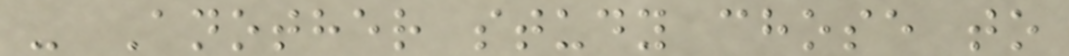- Another study chose to
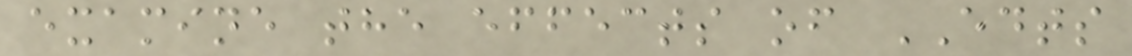examine the effects of EDTS
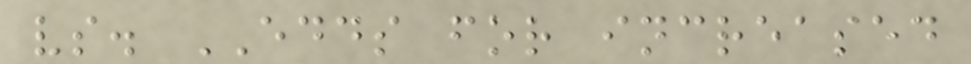vs. EDDS for increased
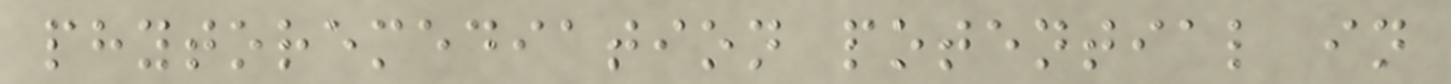phytoremediation potential in
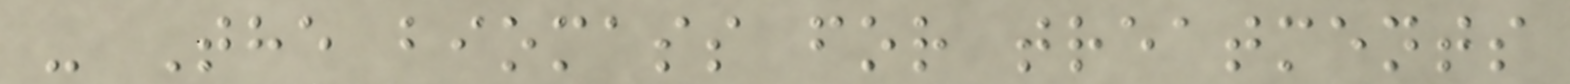- The biomass for treatments
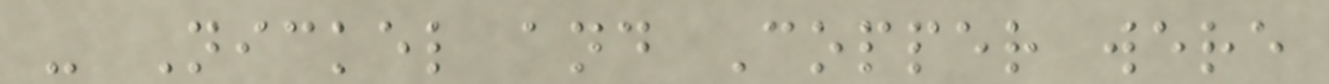- Nickel and Copper were
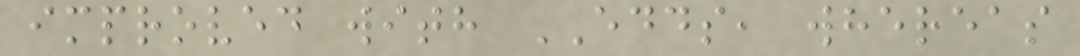improved with EDDS, whereas
